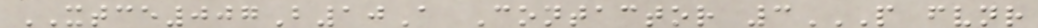XTCE007B10A Contactor 3P FVNR
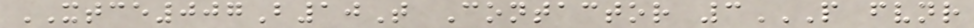XTCE007B10T Contactor 3P FVNR
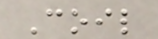Coil
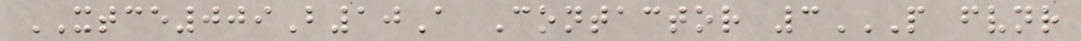XTCE009B10A Contactor 3P FVNR
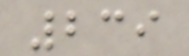239
